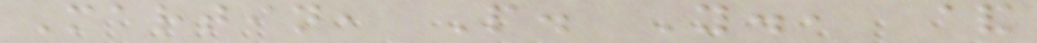Martin, P. Y., &
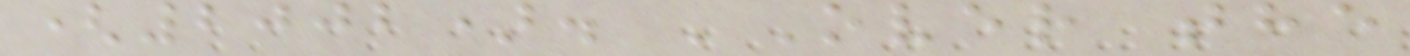(2002). 'Over the
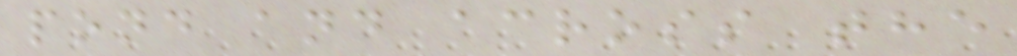pond and across the
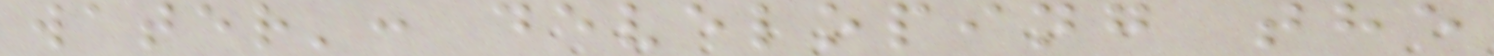water': developing the
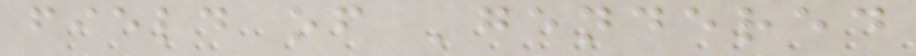field of 'gendered
